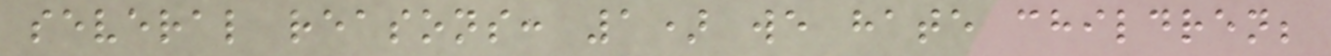several reasons: 1) we hate children;
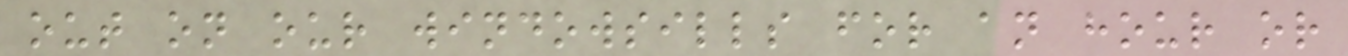out on our windowsills for an hour or
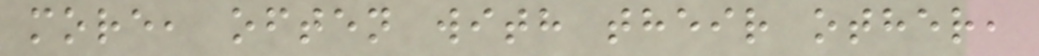more, often with their other,
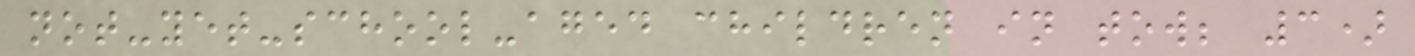not-yet-school-aged children in tow; 3)
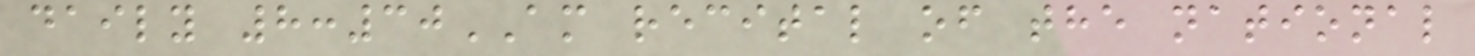daily 8:30AM recital of the national
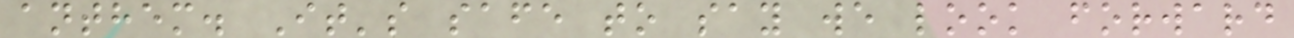anthem. It's safe to say we look forward
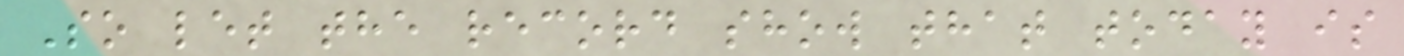So let the record show that today is
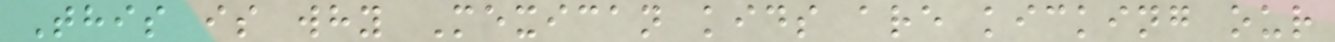This is why Mexican kids are kicking our
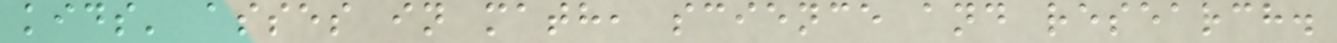kids' asses in math, science and research.
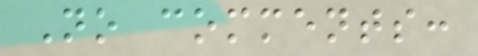No comments:
